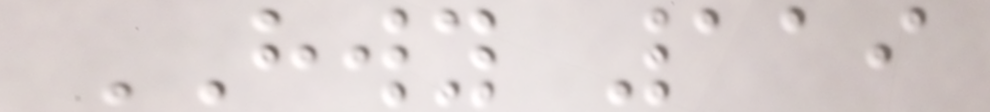HWY 119
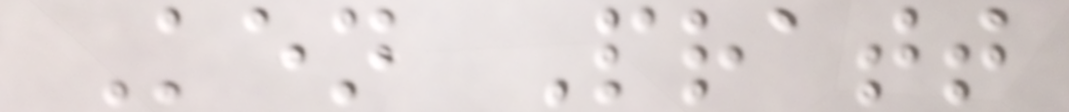Ken Pratt
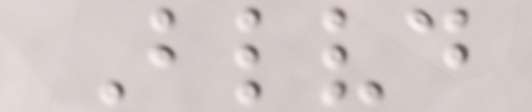Blvd
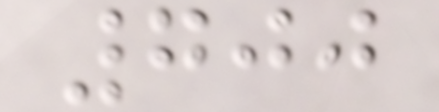700
